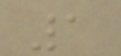1
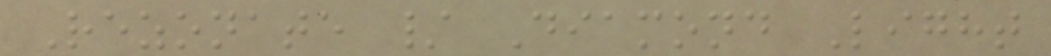Rezonate / Diamond Light
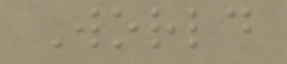World
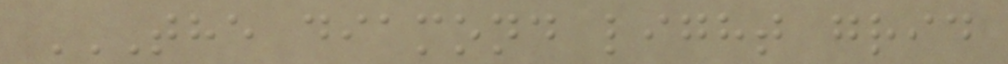THE DIAMOND LIGHT GRID
